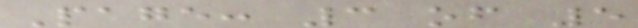Page: 3 of 5
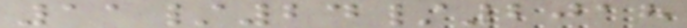11/24/2018
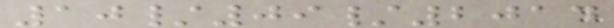10/09/2014
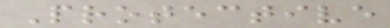Protective
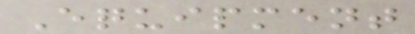Equipment
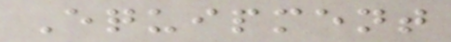Equipment
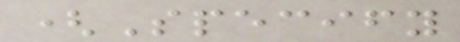(Specify
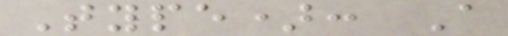Type): A
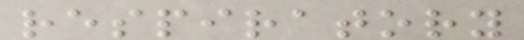respiratory
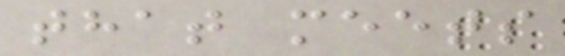that meets
